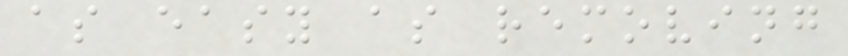as easy as removing
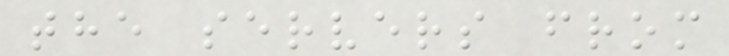the servers from
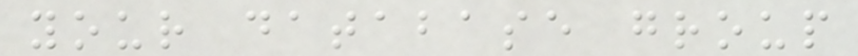your database group
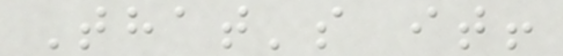That's it!
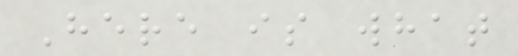Here is what
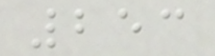253
